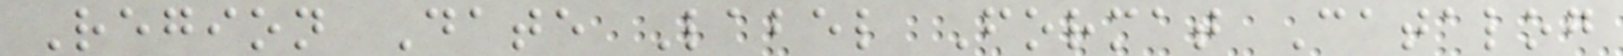Region Date Label Format Catalog
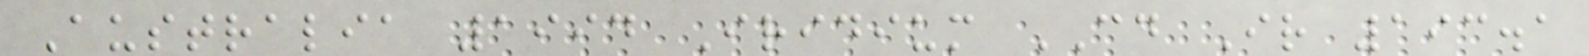Australia 1994 Iridium CD Ir 193.1
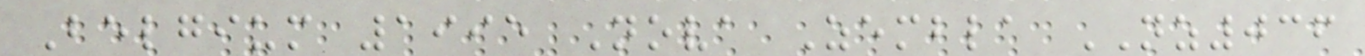Belgium 1995 Nova Zembla NZ036
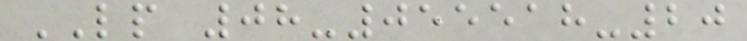LP 08-055518-20
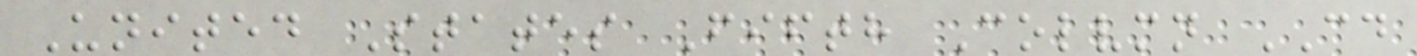United States Fifth Colvmn CD
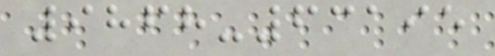9868-63195
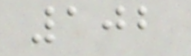102
